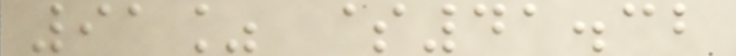91% $41.32
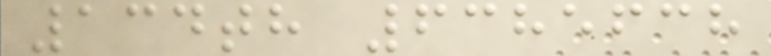134th 6385638
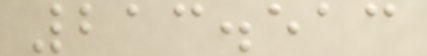213.513
